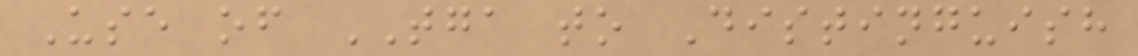Use of TGA to Distinguish
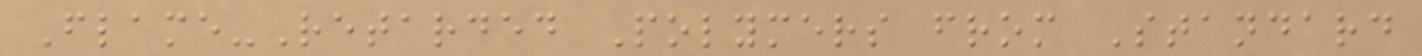Flame-Retarded Polymers from Standard
